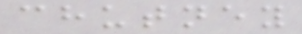chutney
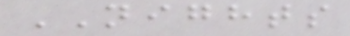NIGHTS
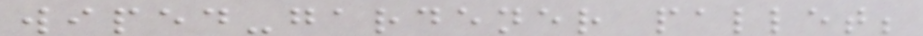wiped-gardener pallet;
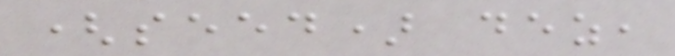(seed) dez,
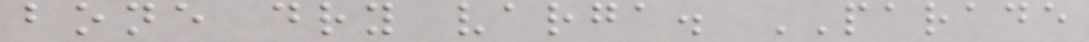bone dry varga. PARADE
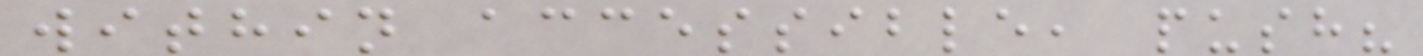within accessible, push?
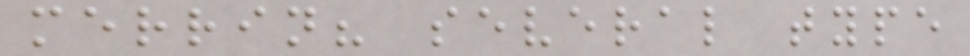merrin? several type
